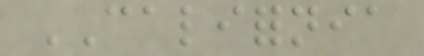CALIFORNIA
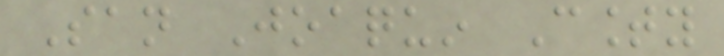San Joaquin County
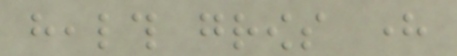health grows here
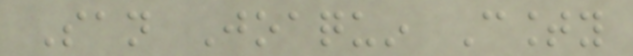San Joaquin County
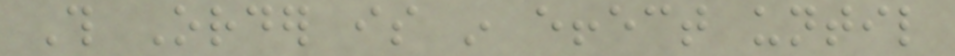This Order is in effect until
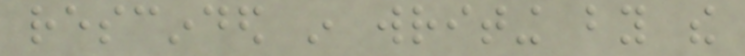rescinded in writing by the
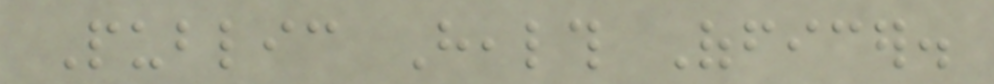Public Health Officer.
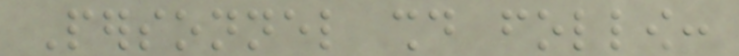Personnel should follow:
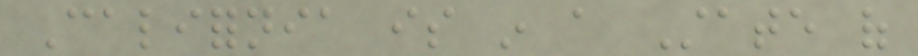California is in a State of
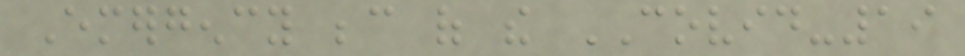Emergency because of the COVID-19
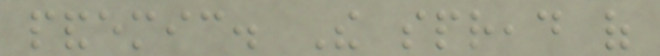pandemic. The spread of
